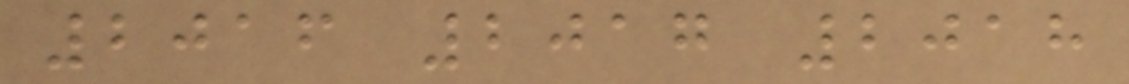2016 2017 2018
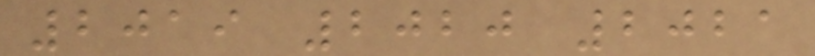2019 2020 2021
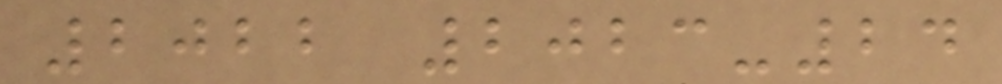2022 2023-24
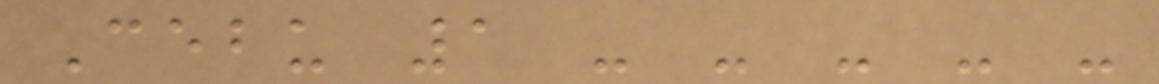Cebu 1 - - - - -
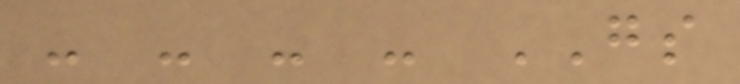- - - - GS
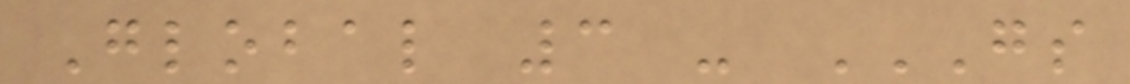Global 3 - GS
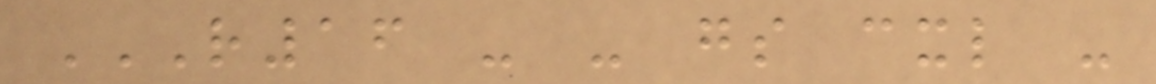R16 - - GS CXL -
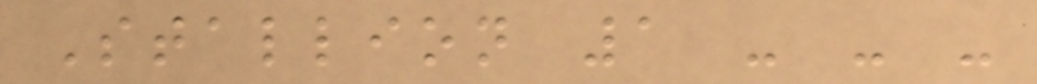Stallion 1 - - -
